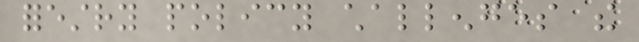forestry policy challenges the
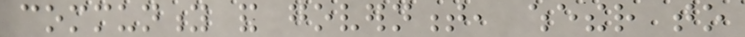community and government, whether to
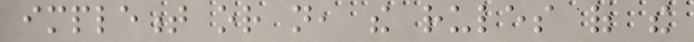implement or not, the rules of the
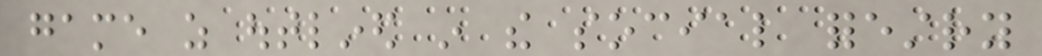game as outlined in the social forestry
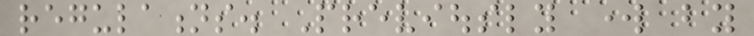regulations. Previously work by
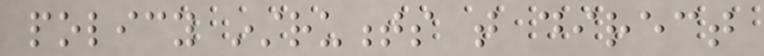policy instruments that direct
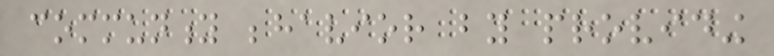community behavior by providing
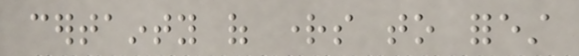certainty of rights to forest
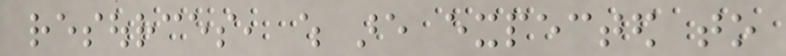resources, which are expected to
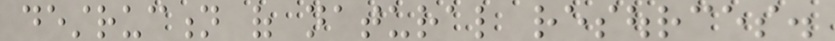destruction of natural resources.
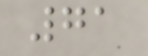71
